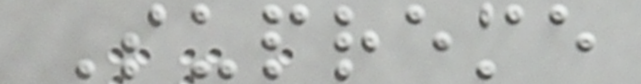Supreme
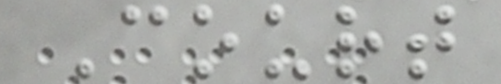Court
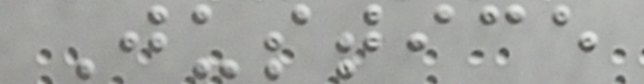Justice
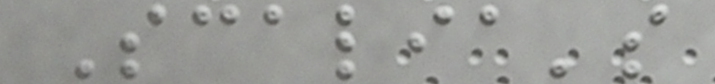Scalia's
